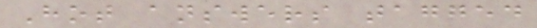Hot answers tagged
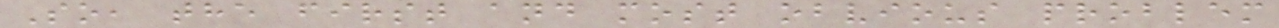So, the first and most obvious problem
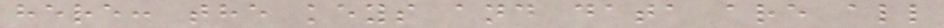here: the keys and data are all
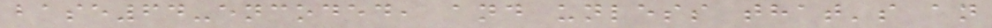base64-encoded, and unless that's an
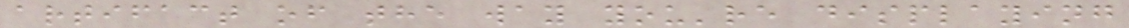artifact of the way you're displaying
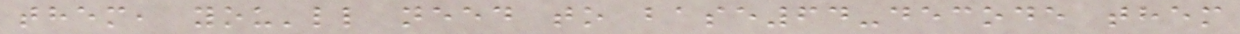them, you'll need to base64-decode them
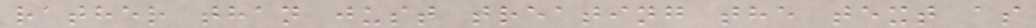rather than just treating the text as
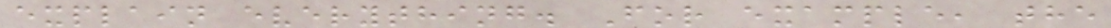explain everything. For example, the
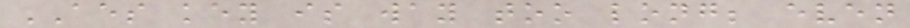AES key is way too long; even
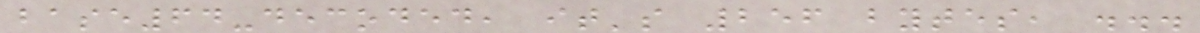base64-decoded, it's 256 bytes, ...
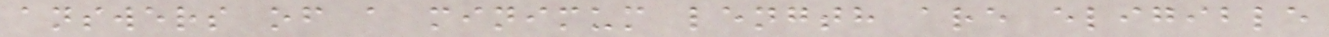answers of a minimum length are eligible
